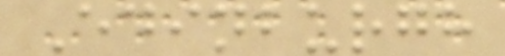Edinburgh
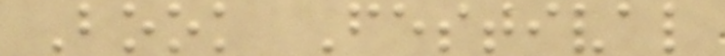Book Festival
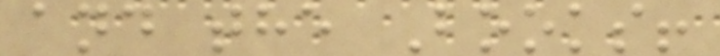and the Books!
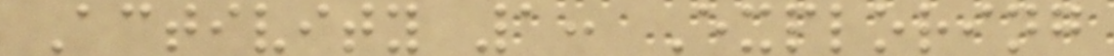Activity 1: Exploring
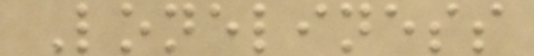Loneliness
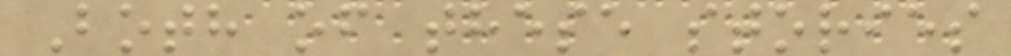Both of these stories
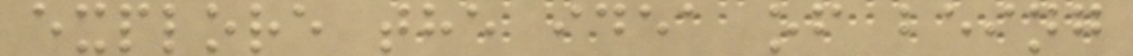explore the idea of being
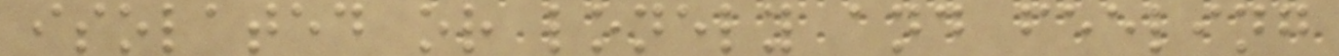isolated or lonely and feeling
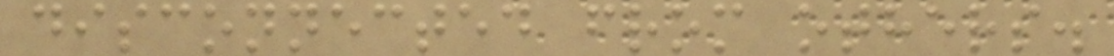disconnected from others.
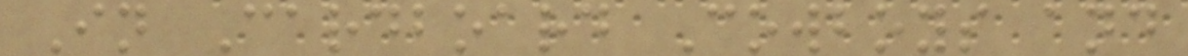In Cardboard Cowboys and
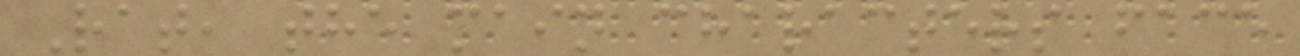Rat, the main characters face
